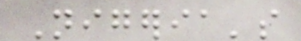Nigeria's
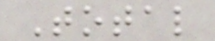Total
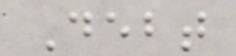Debt
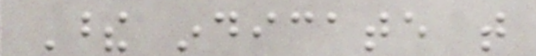These indicate that
